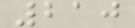210
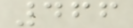466
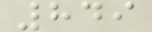849
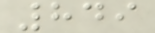849
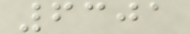6301
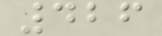426
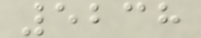5238
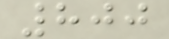800
